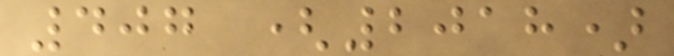407 (2018)
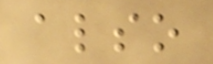also
